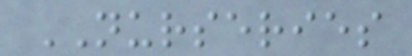NURSERIES
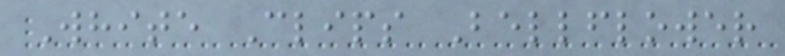White Clips Bellflower
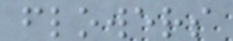flowers
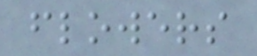flowers
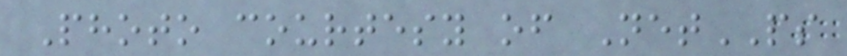Photo courtesy of NetPS
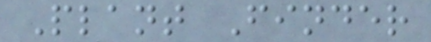Plant Finder
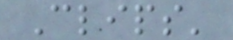Clips'
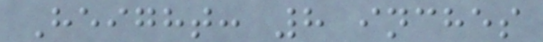Height: 8 inches
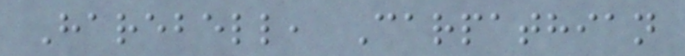Harebell, Carpathian
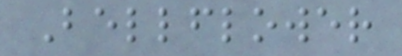Bellflower
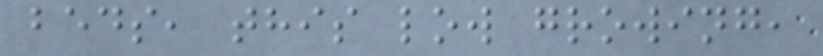beds, this low growing,
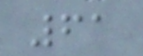61
